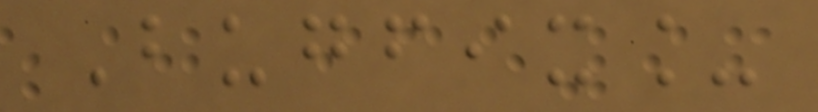Bugfix_
